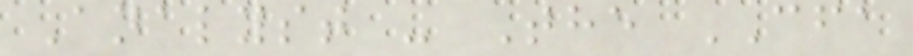Analyst - The CFA
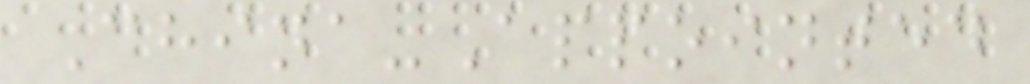China-Appointed
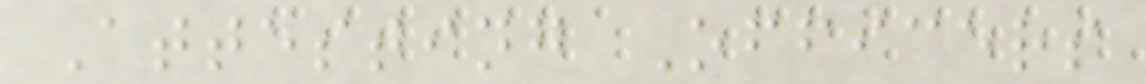Attesting Officers
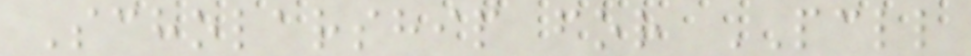Scholarship for PCLL
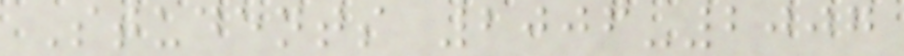Students 2006-2007
